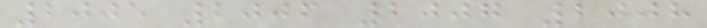2005 2006 2007 2008
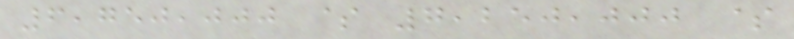6,750,000 $ 7,250,000 $
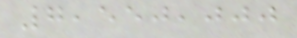7,550,000
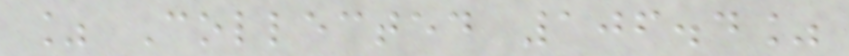% Collected 106.4%
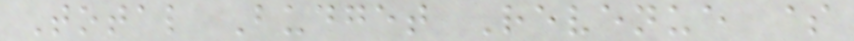Total Budget Revenue $
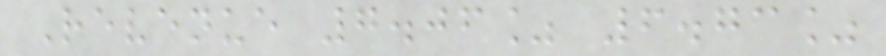Revenue 7.06% 6.73%
